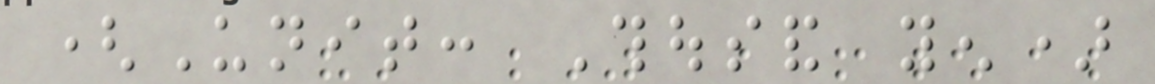(Unit: Thousand yen)
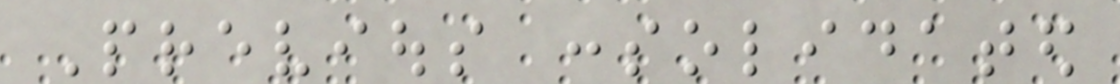Previous consolidated
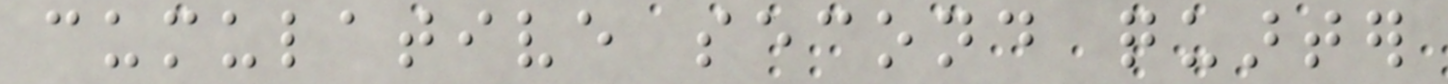cumulative second quarter
